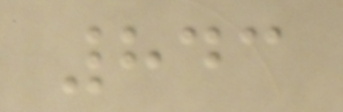843
